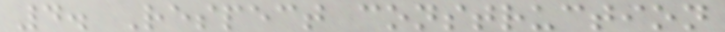4. Respect construction
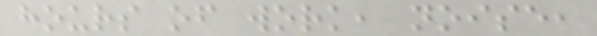hours of work, noise,
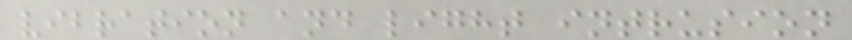vibration and light intrusion
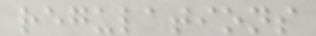regulations
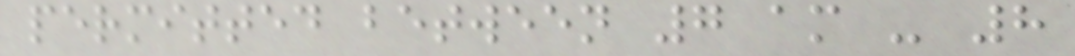permitted between 7 am - 8
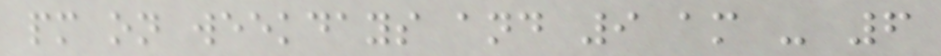pm on weekdays and 9 am - 6
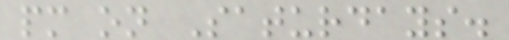pm on Saturdays.
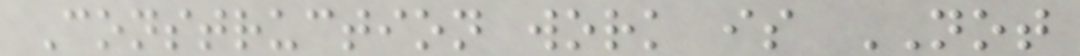Construction work is NOT
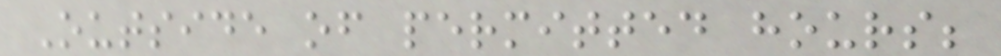Outside of permitted hours;
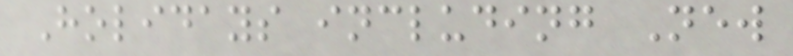Holidays including New
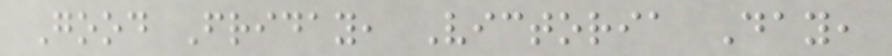Good Friday, Victoria Day,
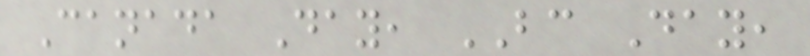Canada Day, BC Day,
